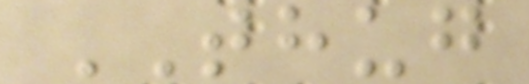THUG
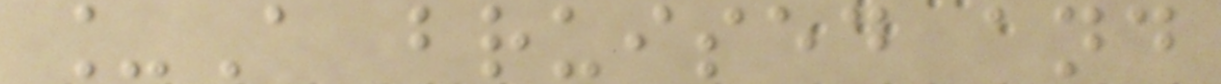_A bruised and
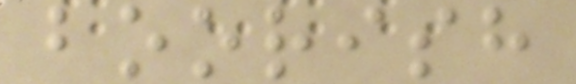boorish
